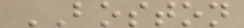BOSTON
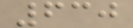630
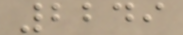2249
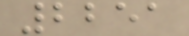2251
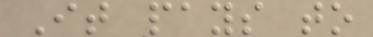It pays to
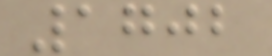1702
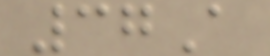37A
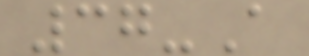37-A
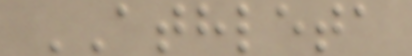ATHLETA
